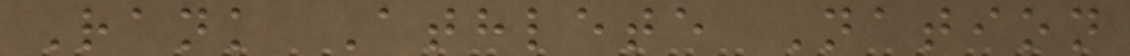Rank Athlete Nation
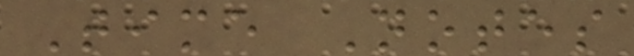Time Notes
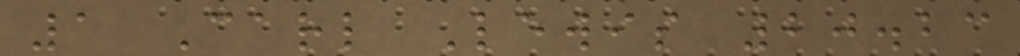1 Carl Lewis 20.23
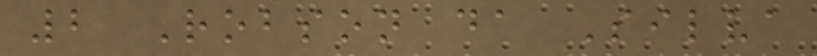2 Robson da Silva
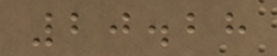20.28
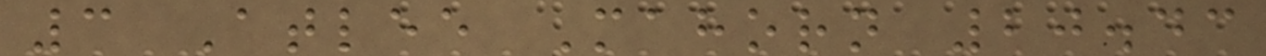3 Atlee Mahorn 20.43
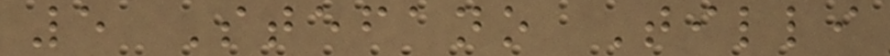5 Stefano Tilli
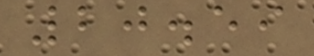20.59
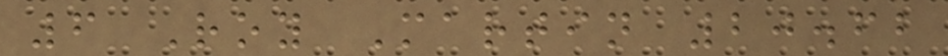6 Roy Martin 20.62
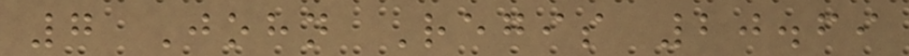7 John Regis 20.69
